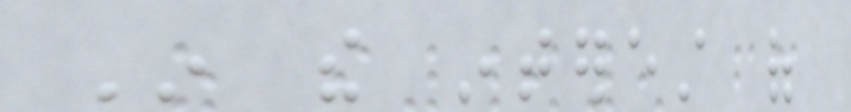In the interest of
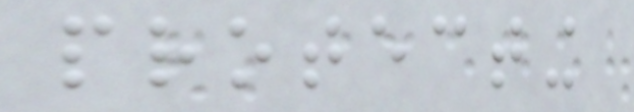protecting
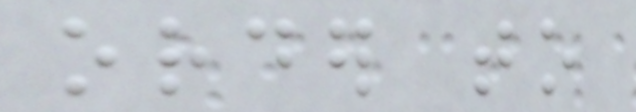order to
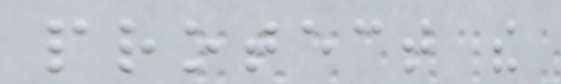protect the
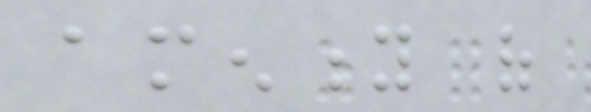amenity of
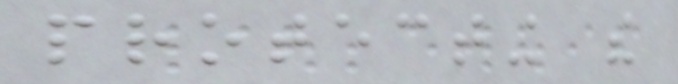protecting the
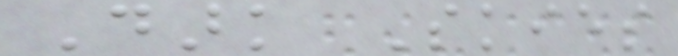Dark Skies
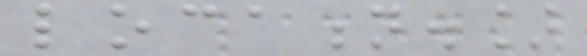location.]
